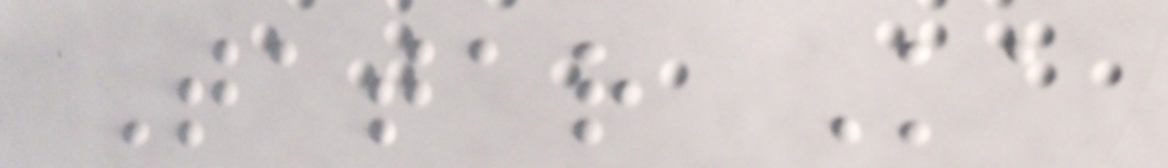Tatar Ka
